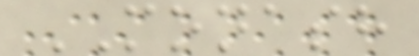MONASH
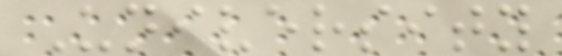University
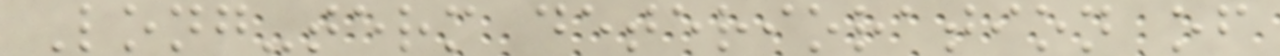Long-term deterioration of
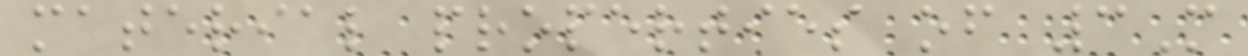material properties of 3M
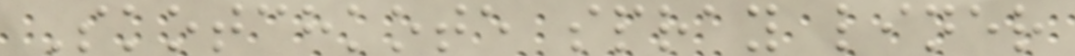Skotchkote spray liner
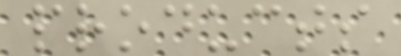products
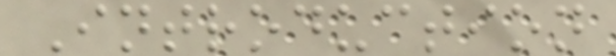Introduction
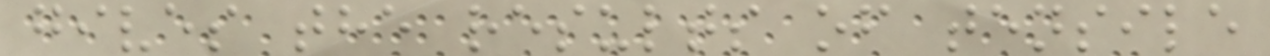gives the results of tensile
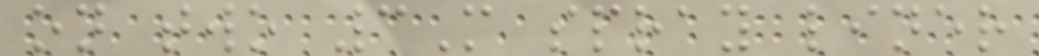on two 3M spray liner
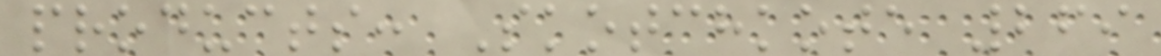products: Skotchkote 269
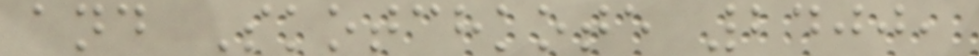and Skotchkote 2400,
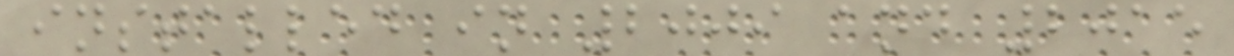installed in 2009 and 2015
